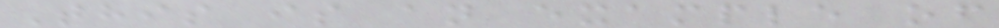This is an example of
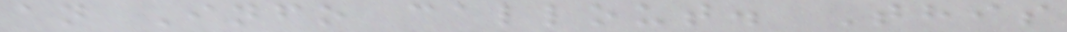an Info callout. This
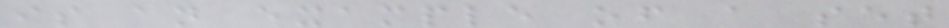is an example of a set
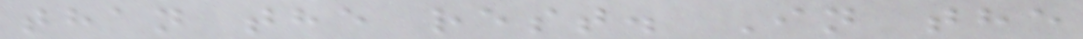than the rest. In the
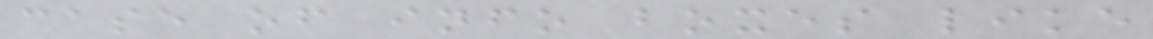case of info boxes like
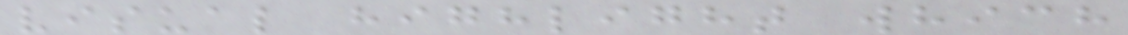visual highlight which
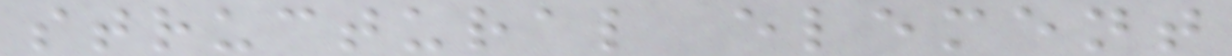structural element
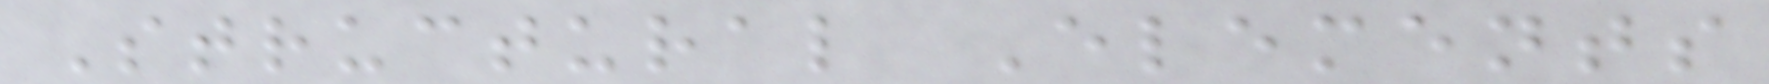Structural Elements
